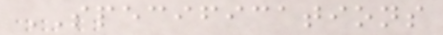SPECIFICATIONS
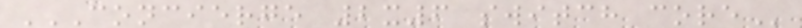CONCIERGE 2X6 SWITCH CORE
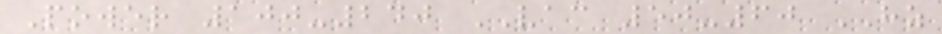Power 100-240 VAC 50-60 HZ
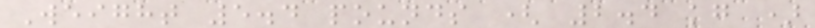Weight 5.4 pounds ( 2.4 kg )
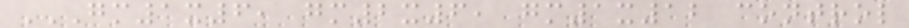GM1X6, GM2X6, GM1X12 CONTROL
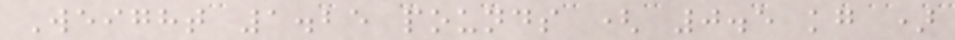Weight 1.25 pounds ( 0.5 kg )
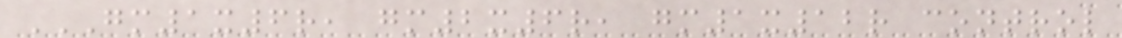GM1X6R, GM2X6R, GM1X12R CONTROL
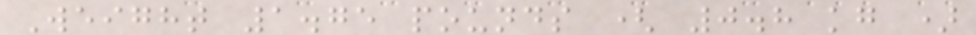Weight 1.75 pounds ( 0.8 kg )
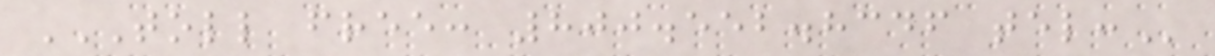TOLL FREE: 800.552.8346 TEL:
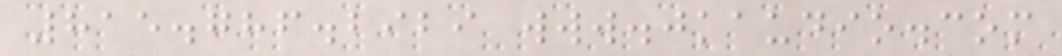815.786.2929 www.jkaudio.com
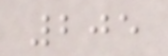205
